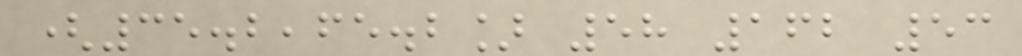(35.2,65.2] 58 162 53
